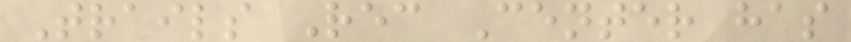Trails Rec Center has
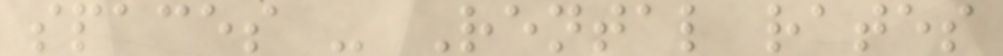spaces - Rental rates
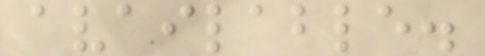available.
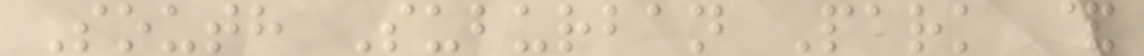South Suburban Park &
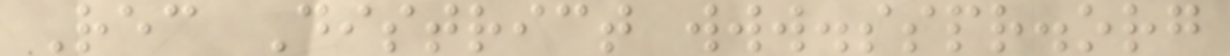Rec District www.sspr.org
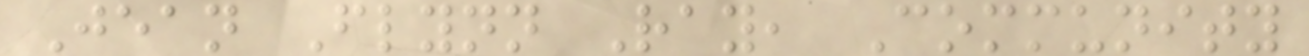Jean Flynn Ray, Community
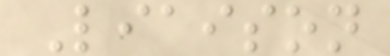Liaison
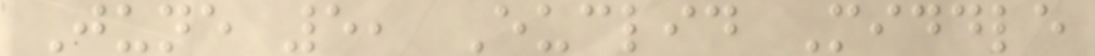June 5, Euclid Middle
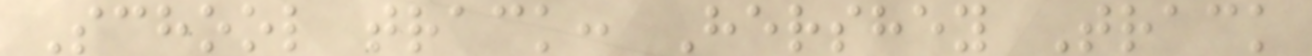School track: Hershey Track
